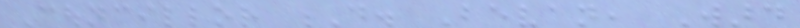Councillor D. Bevan, Ward
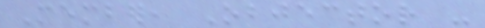Member, Objector -
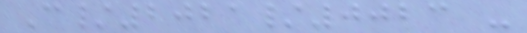C/2021/0023 -
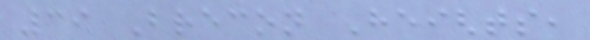39 Brecon Heights,
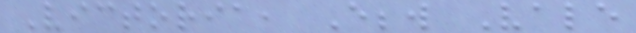Victoria, Ebbw Vale
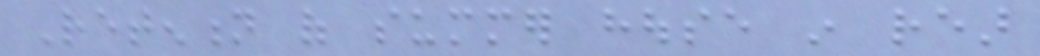Retention of summer house in rear
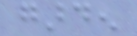garden
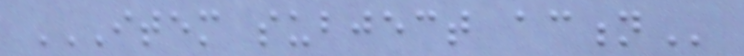ITEM SUBJECT ACTION
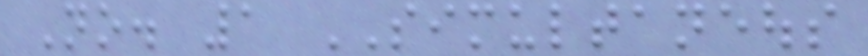No. 1 SIMULTANEOUS
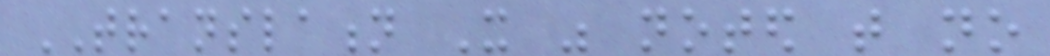TRANSLATION It was noted that no
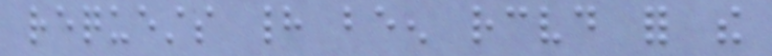requests had been received for the
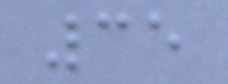35
